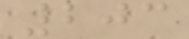203
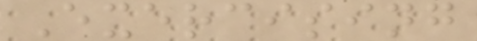Exercising
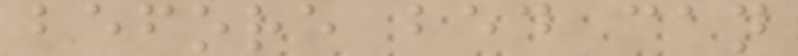before bed can
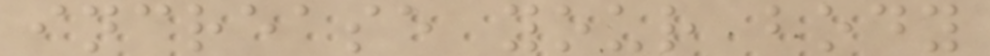increase your body
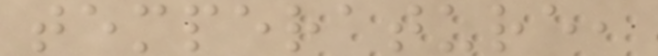temperature,
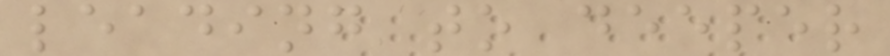leading to deeper
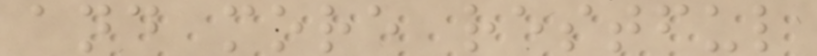and more restful
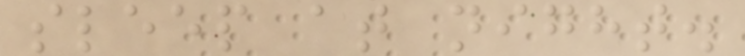sleep at night.
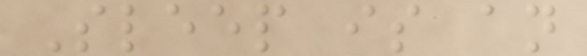Sleep is an
